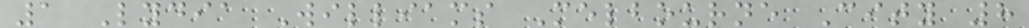1 Lydia Williams Melbourne City 8
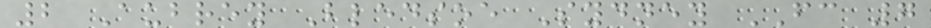2 Aubrey Bledsoe Sydney FC 7
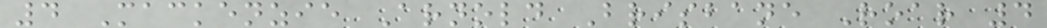4 Mackenzie Arnold Brisbane Roar 4
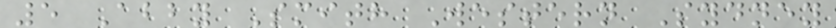5 Abby Smith Western Sydney
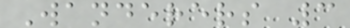Wanderers 3
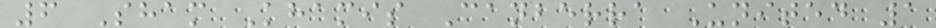6 Sham Khamis Canberra United 1
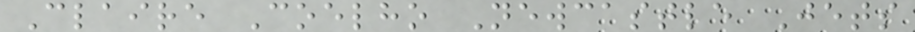Claire Coelho Newcastle Jets
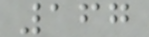167
